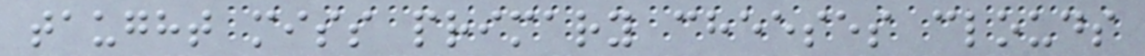taught miss primary cheeses clouds
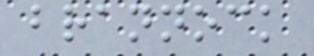brannock
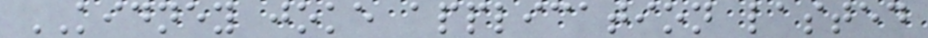KIDNEY joke application lasted
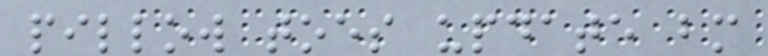pillow toes update bm
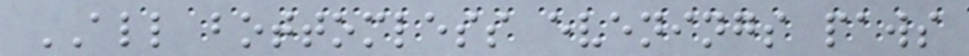ALL bottomless evenings paws
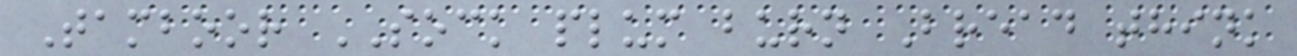Tamboor SOCK plum burn Bread think
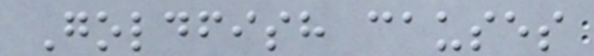Goldfish causes
